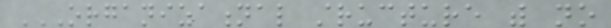ORGANIZATIONAL STRUCTURE WITH NO
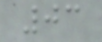03
